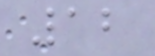12
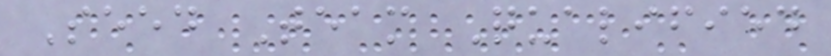Seed Team Qualified
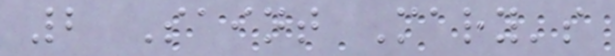2 Saint Mary's
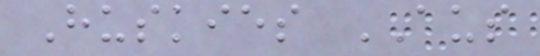Huskies AUS
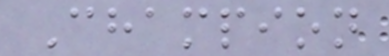Champion
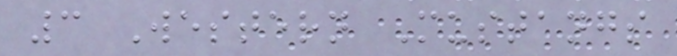3 Western Mustangs
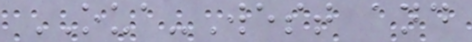OUA-West and
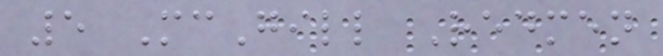5 McGill Redmen
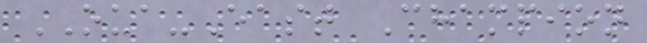OUA-East Champion
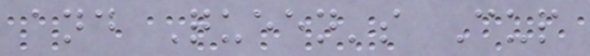and Queen's Cup
